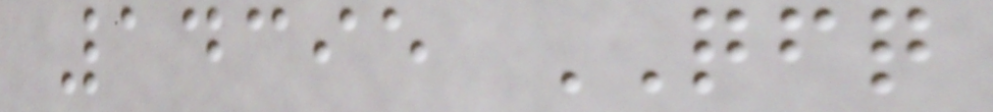14395 QFQ
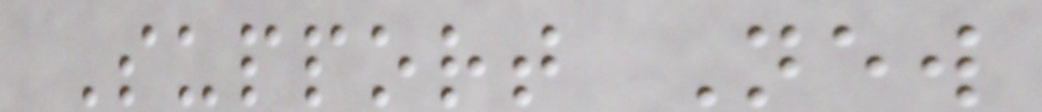Support New
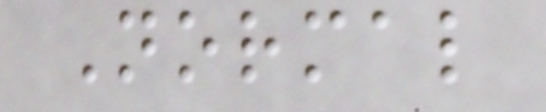Normal
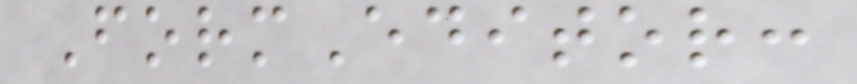FormEditor:
